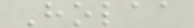Holaa
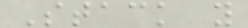Stack y
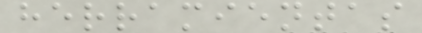herramientas
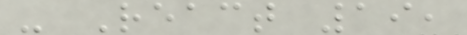- React 19,
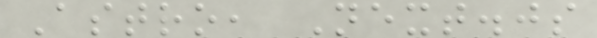Astro, Next.js
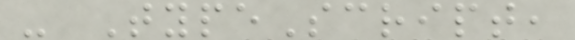- TypeScript,
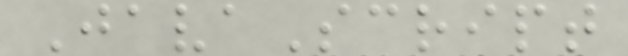JavaScript
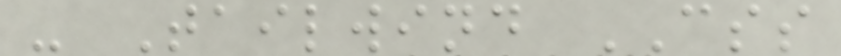- Tailwind CSS
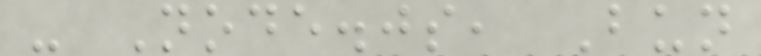- Node.js, Bun
